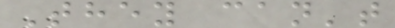They can't
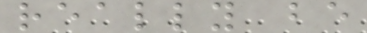really be
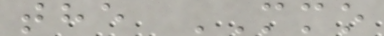the MMO
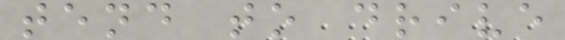tend to drive
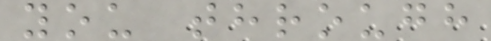you through
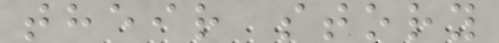their story
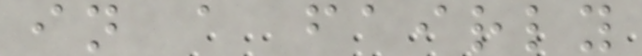in a fairly
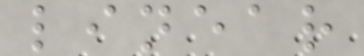linear
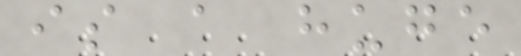is a huge
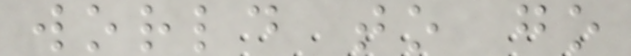world to go
